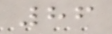86
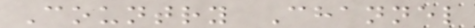Country Channel
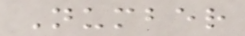Number
